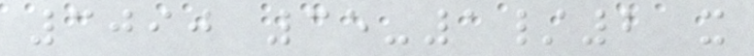3090 35-1/2 x
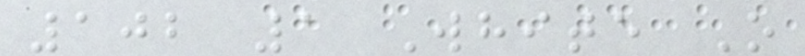102 1 White O
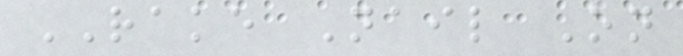RAKE Nail On
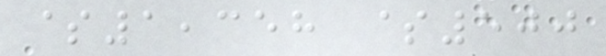$1,358 $500
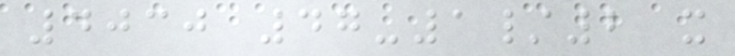4030 47-1/2 x
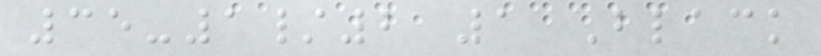35-1/2 1 Black
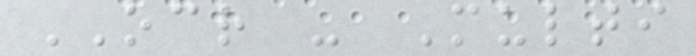OCR - Multi
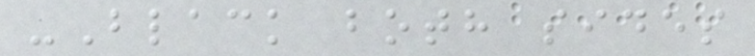-Black both sides
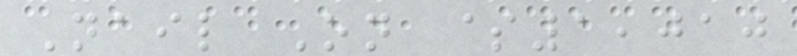Nail On $1,010
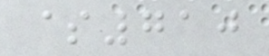$710
